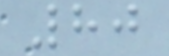80
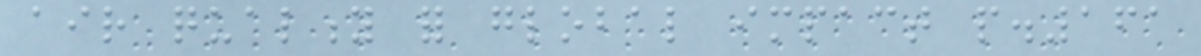air quality for global impact p.161
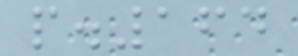p.164
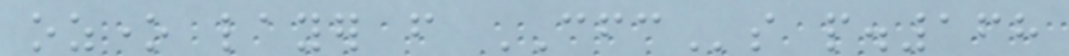ozone layer from CFCs p.168
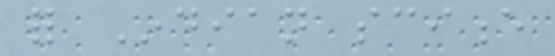for Indian science
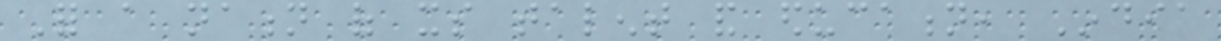For a nation of its talent and education, India
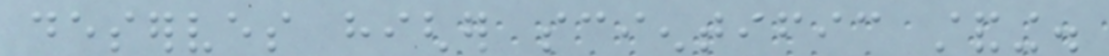deserves higher scientific standing.
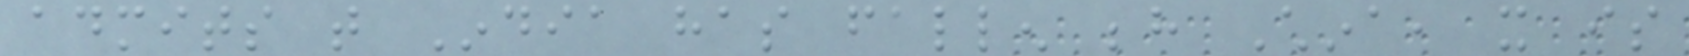admits that India has fallen behind China, it is
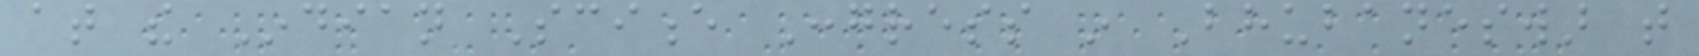at the Indian Science Congress in Bhubaneswar that
